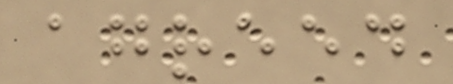agreed
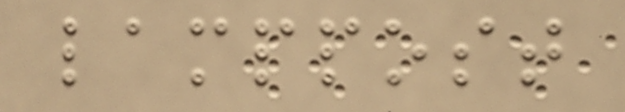lamppost
